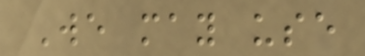We may use
